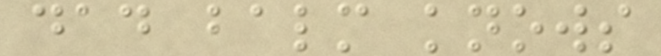dad balm knows
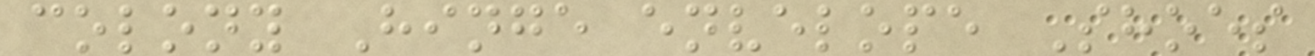colony Hinge envelope Shoes
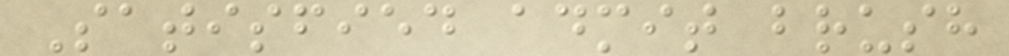Satisfied admit brush
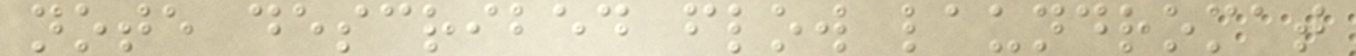note described flow laundromat
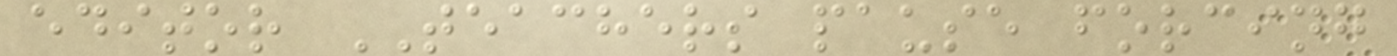editor TEACHERS pause forcing
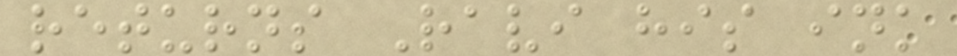returns Ravi his ink
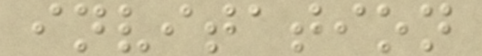invitation
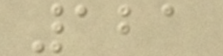121
